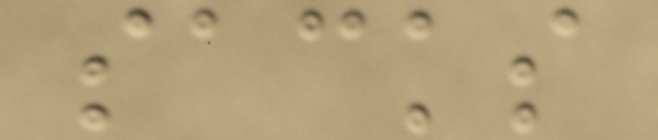sacks
